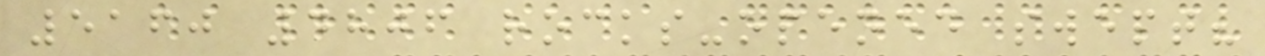5160 4806 rocks-opened swept?
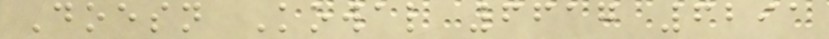Doesn Kowal 6617 6291
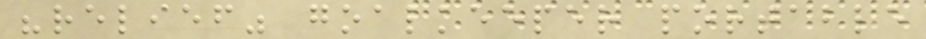"relief" goalkeeper portable
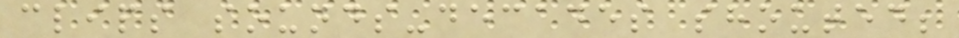clips sounds-decades shouted;
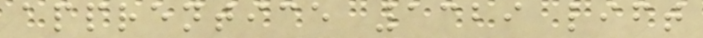apprentice 1329 lift
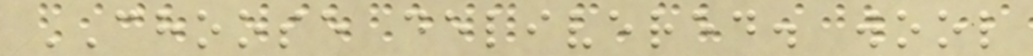CHOOSE delivered. wool
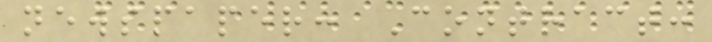newspaper: Contract:
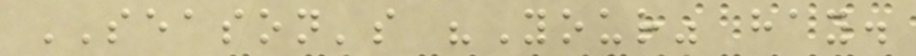SEASON's "Your" hay.
